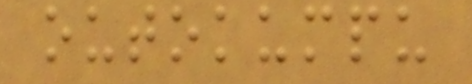outokumpu
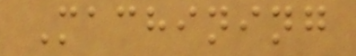Machining
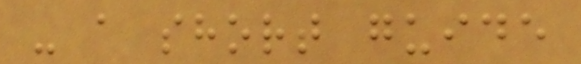- a short guide
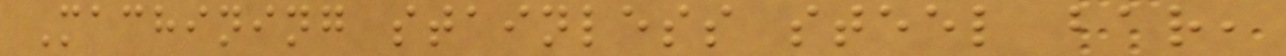Machining stainless steel bar,
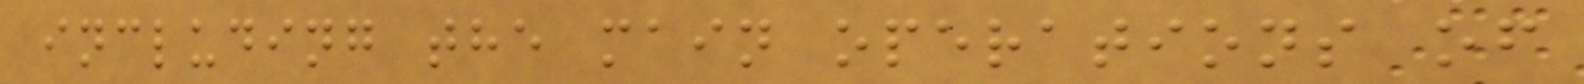including the main operations of
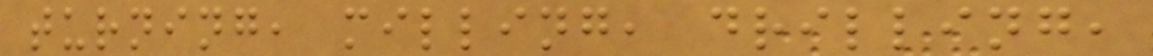turning, milling, drilling,
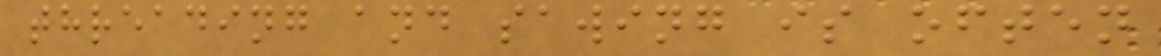threading and sawing is often
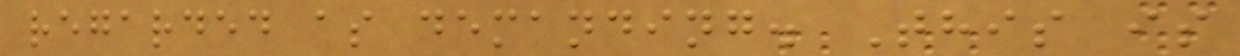regarded as demanding. This is
